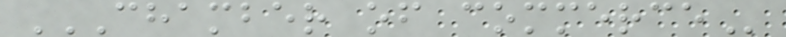CHAMBER OF COMMERCE
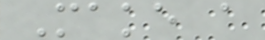Make a
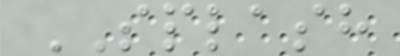SPLASH
